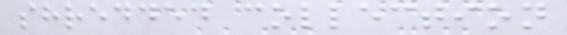shredded collection
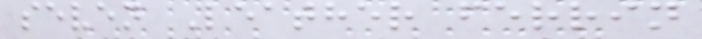seven Leather ferrin
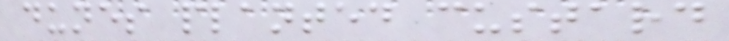dunes planted custard
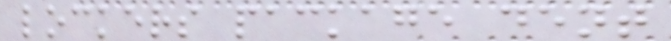lockers package dent
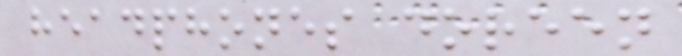headphones doreen
